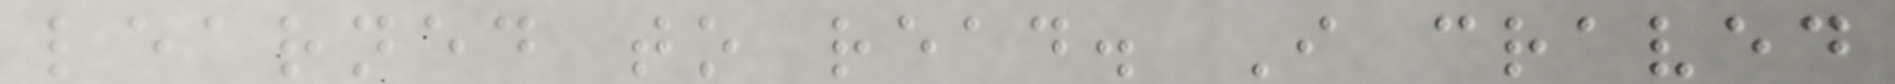learned to read. I craved
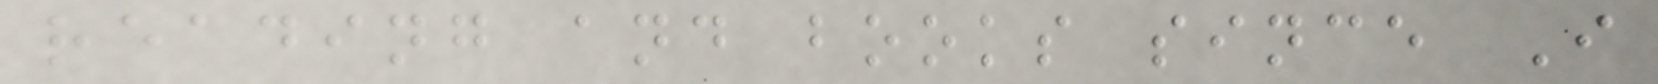reading and books since I
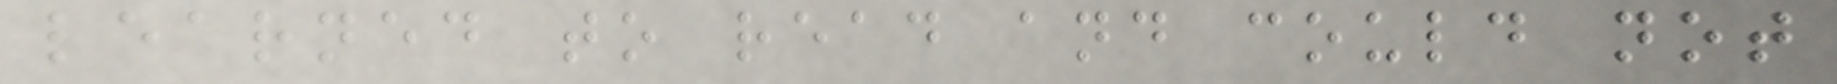learned to read and could not
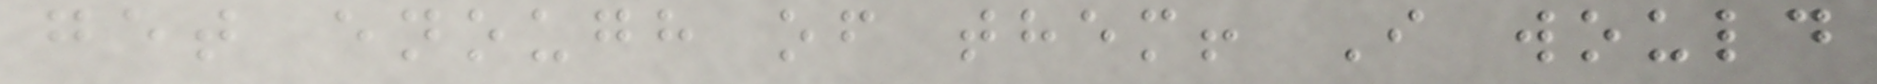get enough of them! I would
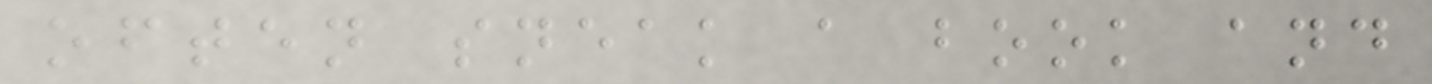often sneak a book and
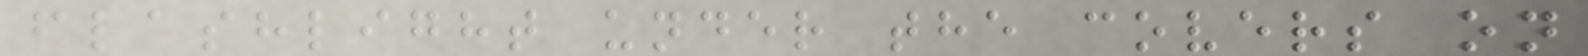flashlight under the covers on
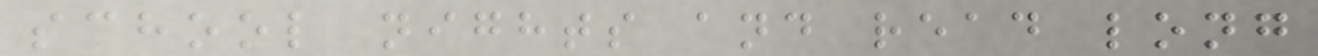school nights and read long
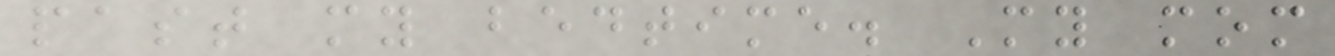past my bedtime. My mom
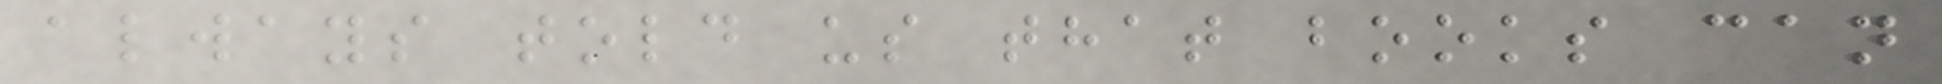always told us that books can
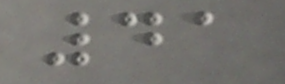41
